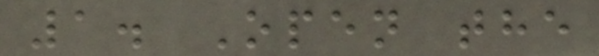1. Open the
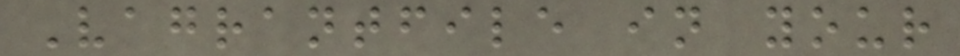Vagrantfile in your
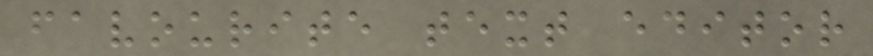favourite text editor
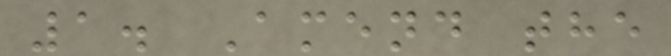1. Amend the
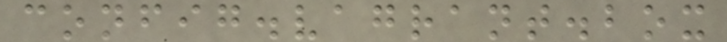config.vagrant.box
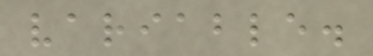variable.
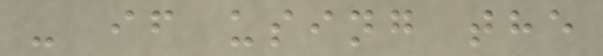- if using the
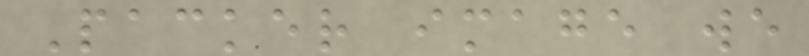Packer image we
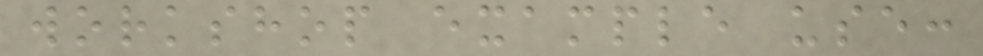workshop example use:
